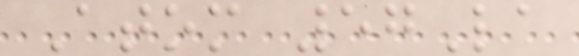Atom 57La
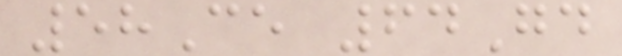58Ce 64Gd
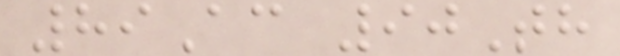89Ac 90Th
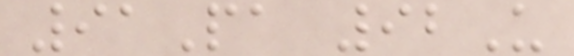91Pa 92U
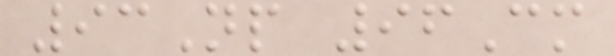93Np 96Cm
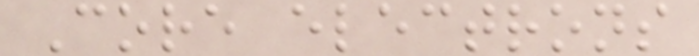Core electrons
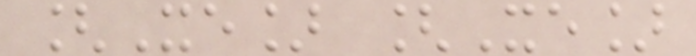[Xe] [Xe]
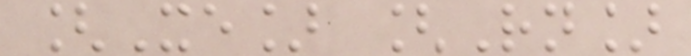[Xe] [Rn]
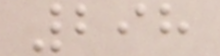298
